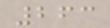263
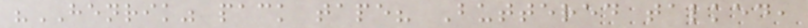"HENRIK" pack tape? Buttered talked,
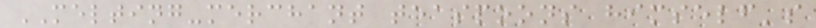MELTING-merchant teaspoons himself's
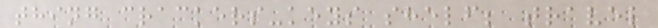thing crackers-keys shelf; travel
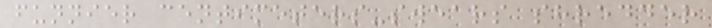funnier centimeters-swears shredder
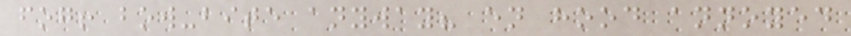fog! bow-bite anyway? en hood annoyed
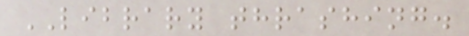LIBRARY thrashing.
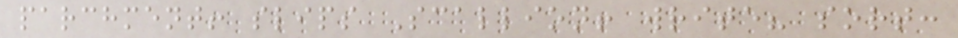parchment! slips Scallion! write? sort:
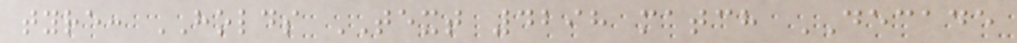tyre: HOLDS TEXT 4298 match DECADE
